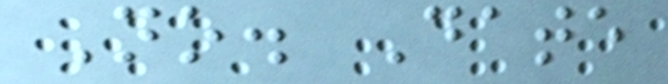No. Date
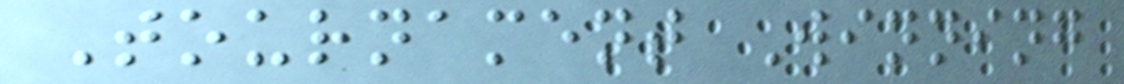Tournament Winning
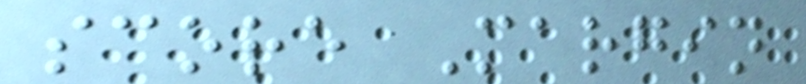score Margin
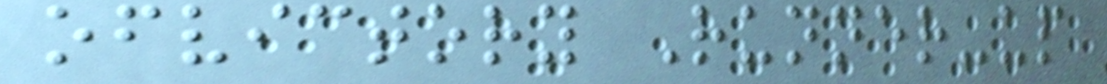ofvictory Runner-up
